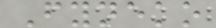Fyneko
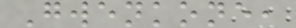Gwenkone,
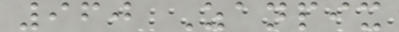960 Zanpix
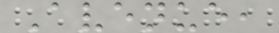Avenue,
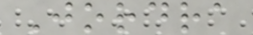Jordra
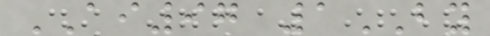AI97 1BY
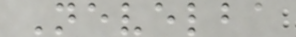Nevelba
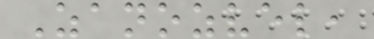Zanozvel,
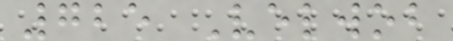725 Velwob
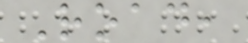Road,
